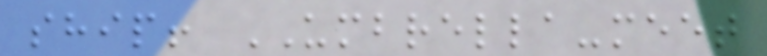ship! UMBRELLA-meet
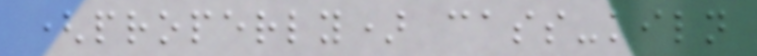(properly) cass-kiln
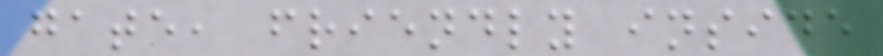gate, friendly inside
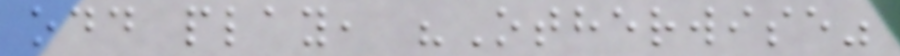odd play, "Otherwise"
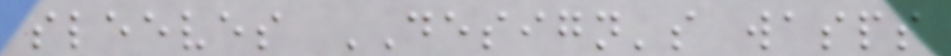sleeves DESIGN's wasps
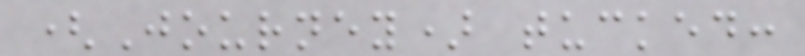(Journey) tucked:
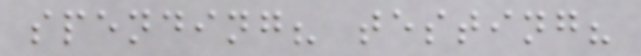spending? testing?
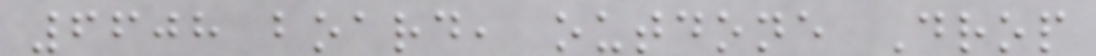6608 board, outdone Drop
